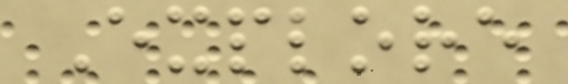Explore
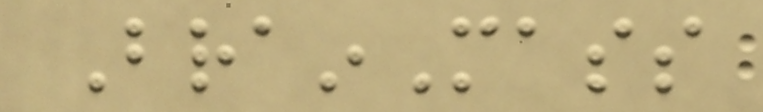BrainMass
